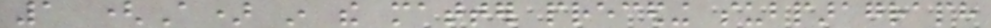1 (A) in the matter preceding subparagraph
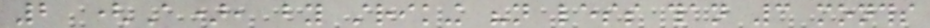2 (A), by striking "not less than 3 months
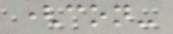(con-
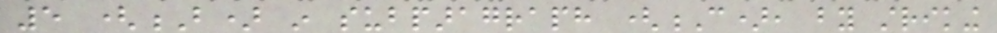5 (B) in subparagraph (C), by striking
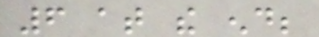6 at the end;
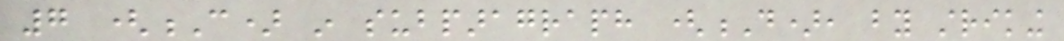7 (C) in subparagraph (D), by striking
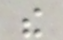the
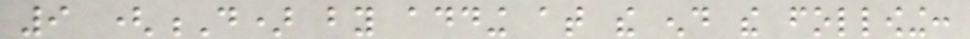9 (D) by adding at the end the following:
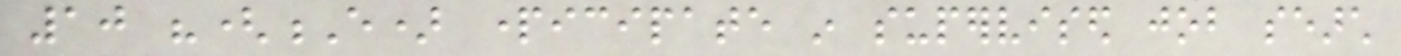10 "(E) participate in supervised job search
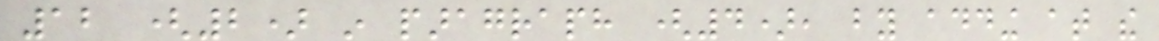12 (2) in paragraph (4), by adding at the
